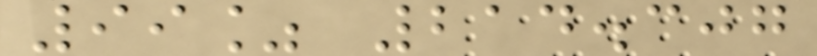99% 214.307
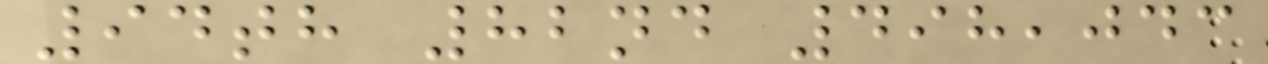94th 82nd 498,043
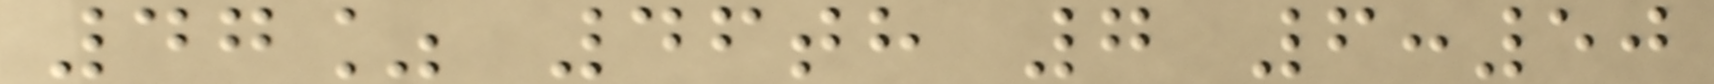47% 46th 7 6:50
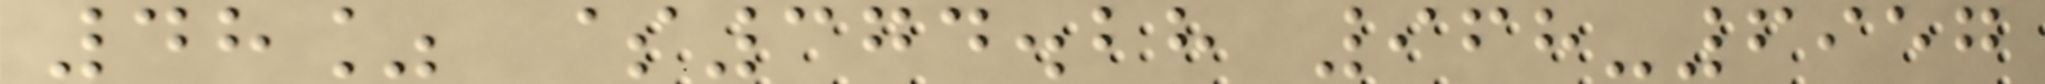48% $374.28 968-6957
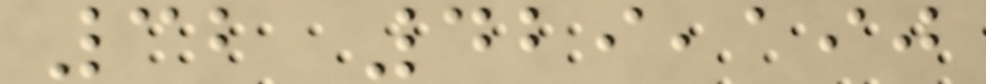32 429,190
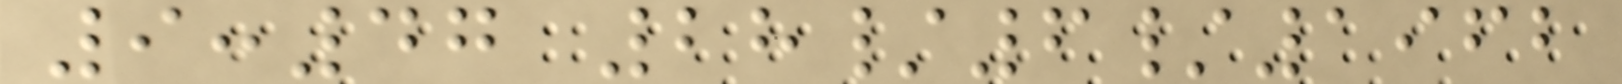9:47 28/6/1962
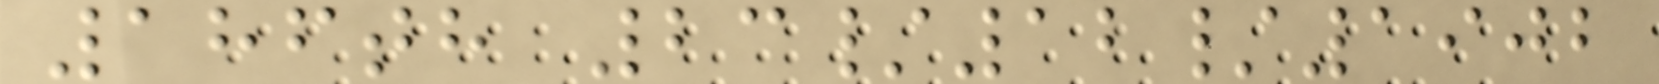186th 23/12/1902
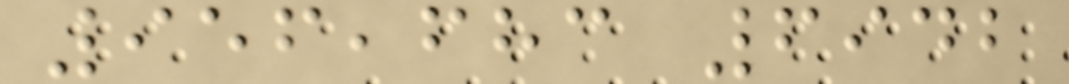956,683 6942
